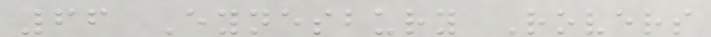66 Eynesbury Rovers
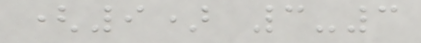(9) 3-3
